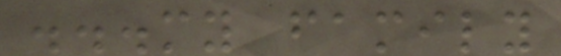...my family
